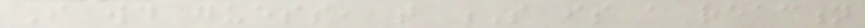I would guess, that S is a reaction
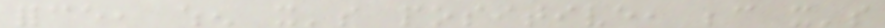force, when it's positive, because it's
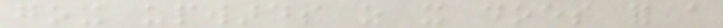going upwards as it does for a
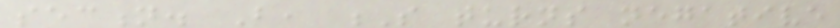section. But, S turns negative
